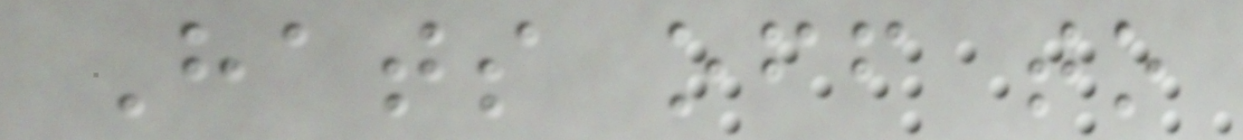Hats off to
